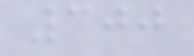300
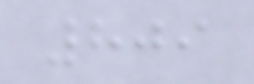809
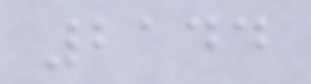2144
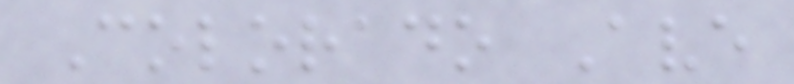Colorado Ave
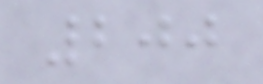200
